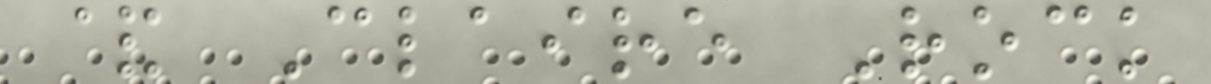& Claire Rock
